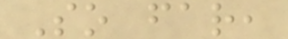So far,
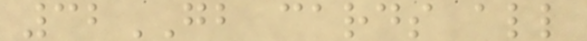32GB cards all
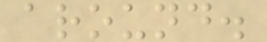around.
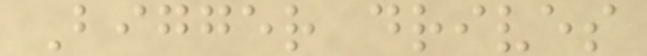Bigger drives
